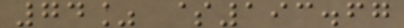74% $193.67
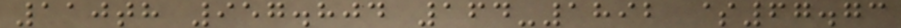110th 957.804 164-1892 $67.73
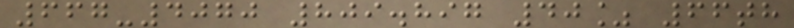667-4070 809.897 40% 66th
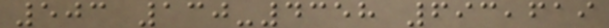503 130-4358 693,619
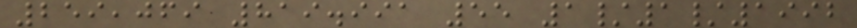259,069 819.991 55 1/1/1992
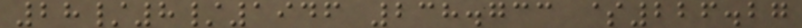28/8/1946 238.733 $226.27
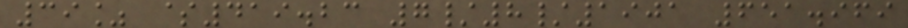39% $419.23 7/8/1901 651.969
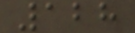128
